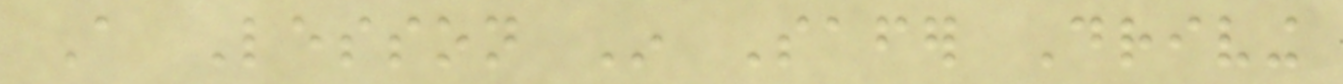A Lesson In Safer Driving
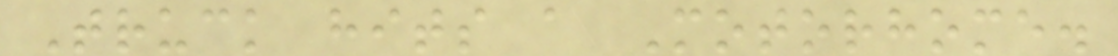Truck hits a Motorhome.
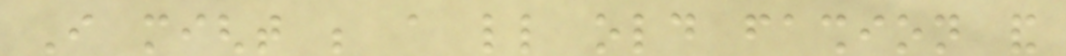I might be a little old fashion and
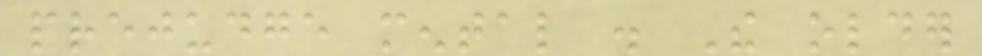prejudge mental . The older
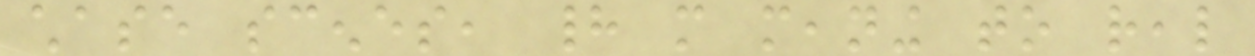chase scenes, had more meaning to real
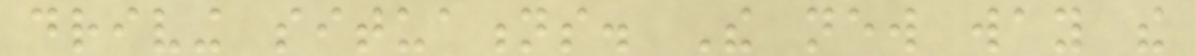driving situations. The new way the
